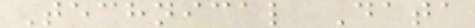Technical Data
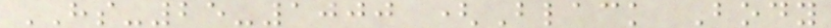HS-25-1000 (Black Body
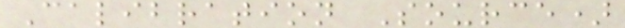Calibration Source)
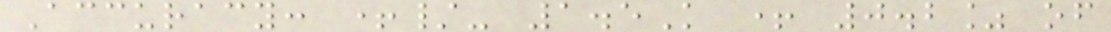Accuracy: +/- 1.5K + 0.2% of
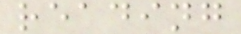reading
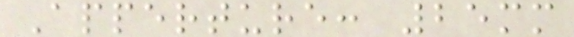Apperture: 25mm
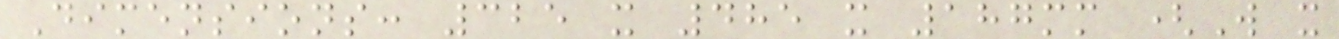Dimensions: 325 x 485 x 187mm (W x
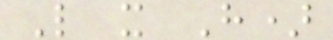L x H)
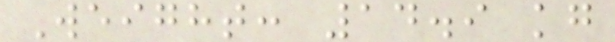Weight: 14.9 kg
